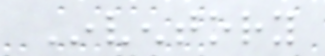Inventory
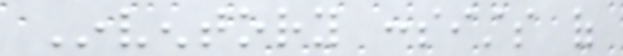Inventory consists of
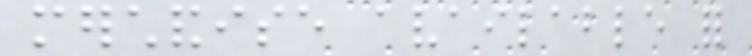merchandise available for
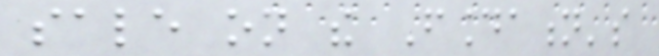sale on the Foundation's
